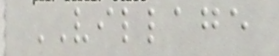VILLAGE
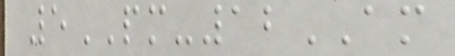5PM-12AM
